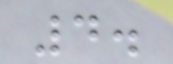4.
